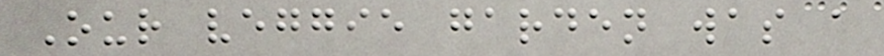Our veggie garden was a
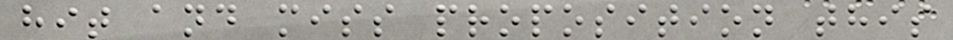hit and miss proposition this
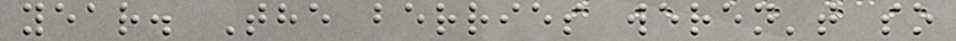year. The berries weren't so
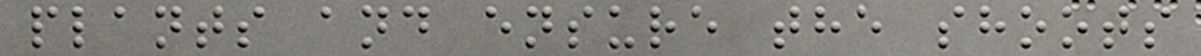plants and ensure the shoots
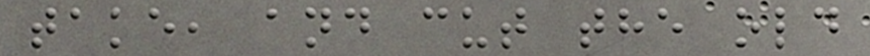take, and cut the old
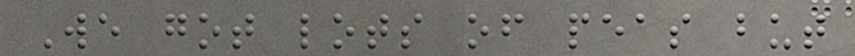We got lots of peas but
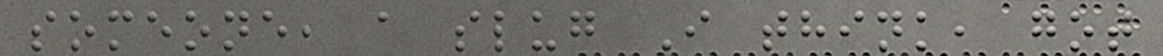someone, a slug I think, got
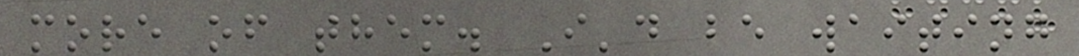more of them. I'd be waiting
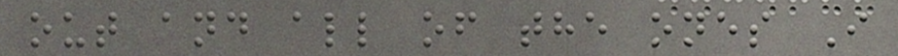out and all of the ones I
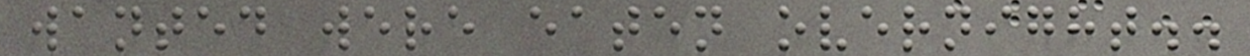wanted were eaten overnight..
